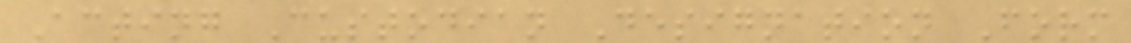Acting Custodian Designation Form
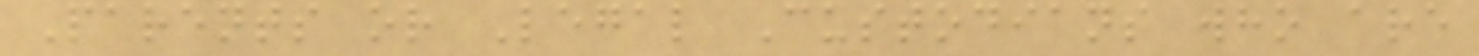Parents or Legal Custodians who are
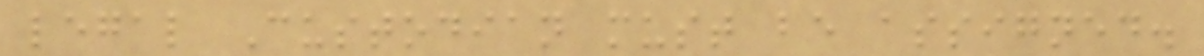legal Custodian must be assigned.
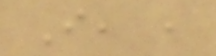I, ,
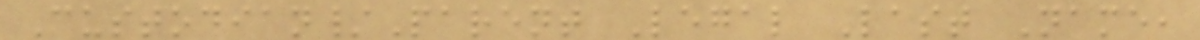Custodian/Parent Legal Last Name,
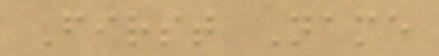First Name
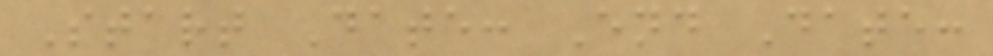Start Date: End Date:
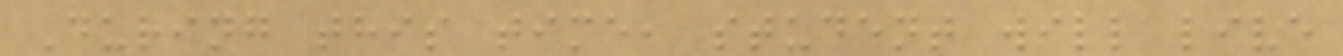During this time, student will live
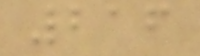216
